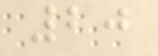20
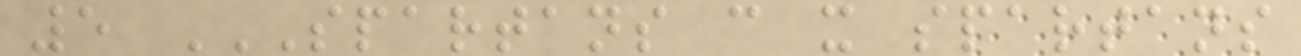5 SPARTANS C X SPARTANS
